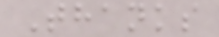Thanks
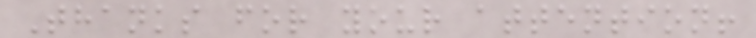Thanks for your attention!
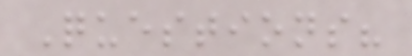Questions?
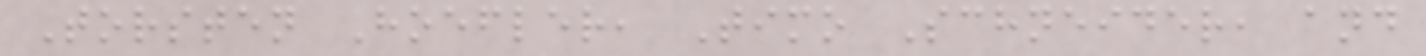Torsten Hoefler, Timo Schneider, and
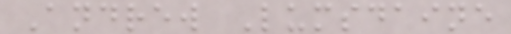Andrew Lumsdaine
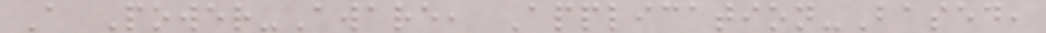A Power-Aware, Application-Based,
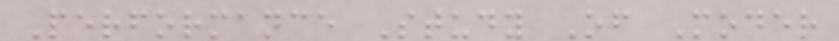Performance Study Of Moder
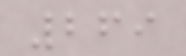269
